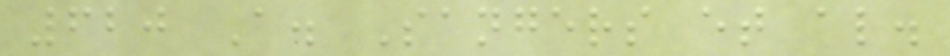620 A. Sangers et al.
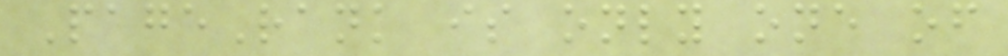PageRank is only one of
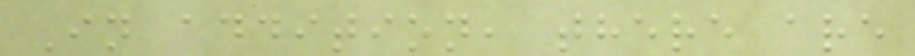In addition, there are
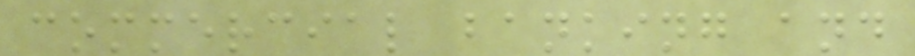commercial banking and
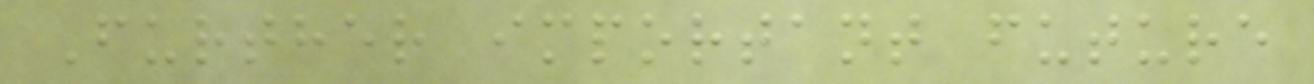Further important future
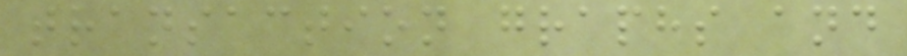transaction graphs and
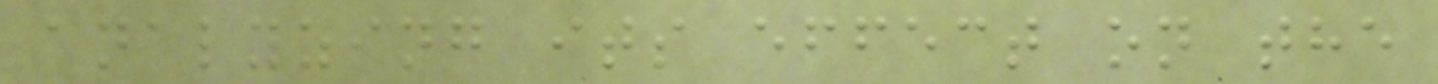analyzing its effect on the
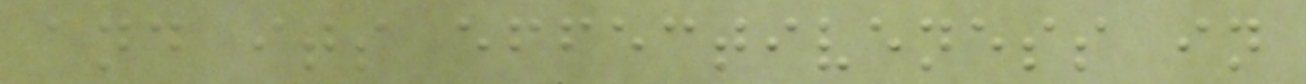and its effectiveness in
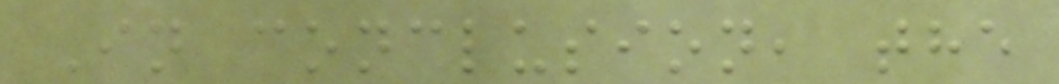In conclusion, the
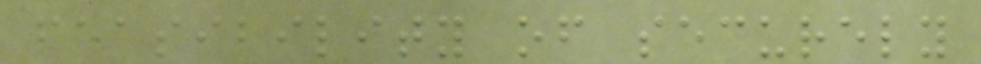feasibility of securely
